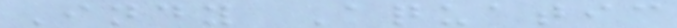Indy Aquatic
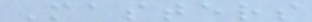Masters
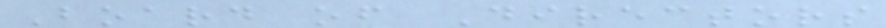Board of Directors
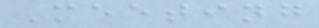Meeting
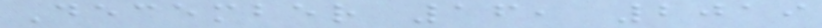December 16, 2019
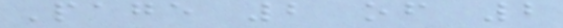Page 2 of 2
